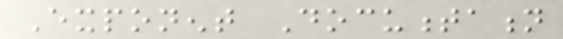Exponent Documentation
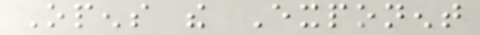Opens the Exponent
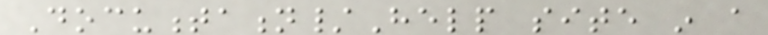Documentation/Help site in a
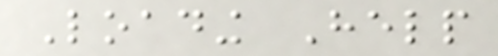Loading Help
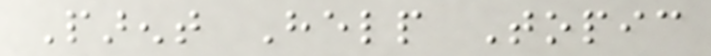Parent Help Topic
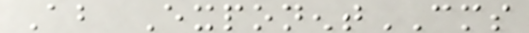About ExponentCMS
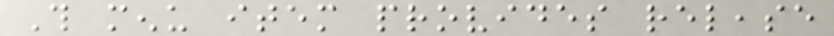This menu item provides release
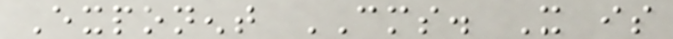Exponent CMS. It is
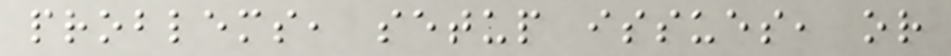problems, setup issues, or
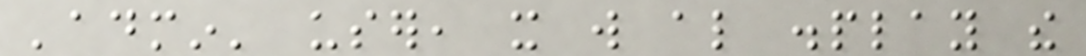'admin' user, it will also display the
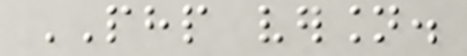PHP version.
